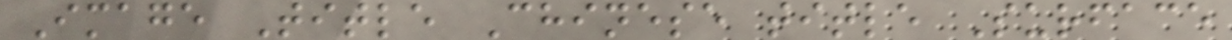Image Title Chinese title Surface
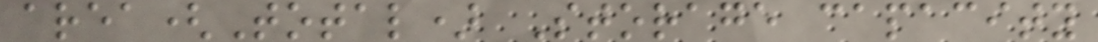area(Total) Storage capacity
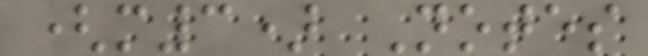(m3) Notes
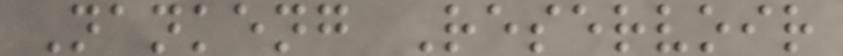Nankeng Reservoir
